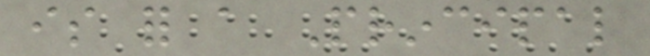is for a Principal
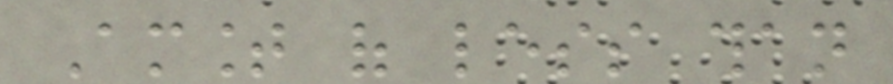Amount of less than
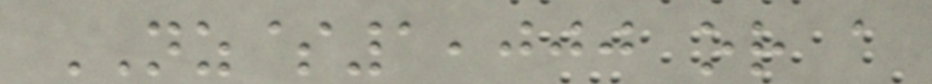NZ$1,000 or a
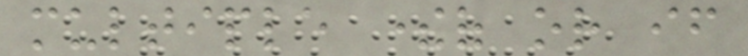multiple thereof or if
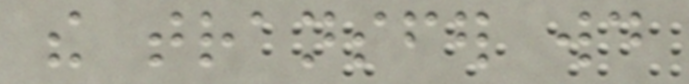the transfer would
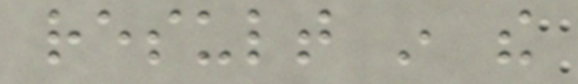result in the
